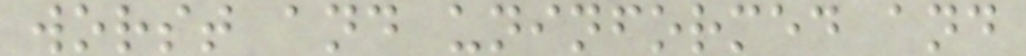worst and uninformed and
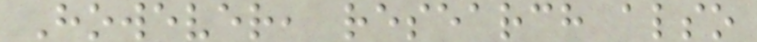However, research also
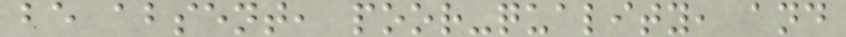be absent, poor-quality, and
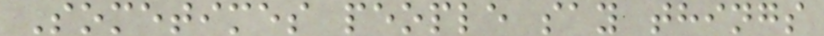Sometimes people say things
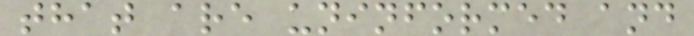that are uninformed and
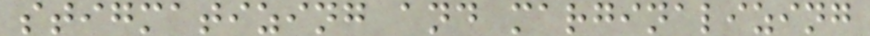stigmatizing and marginalizing
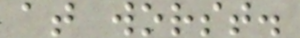at worst.
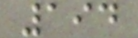194
